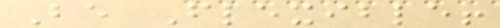Be Flexible!
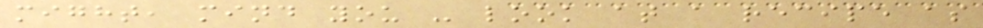might, mind you - look at a recipe as
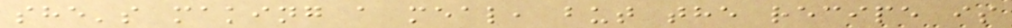she's making a meal, but the recipe is
